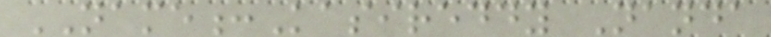NAME:Kasireddy Nanda
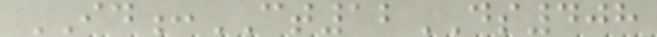ID:CT12DS408
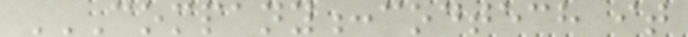COMPANY:CODTECH IT
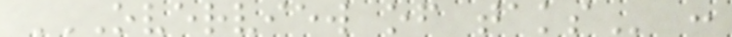OVERVIEW OF TAKS :
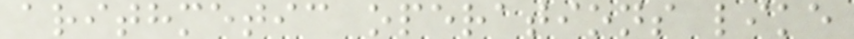arithmetic operations like
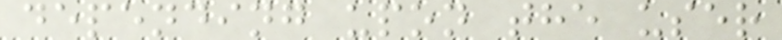depending upon the user
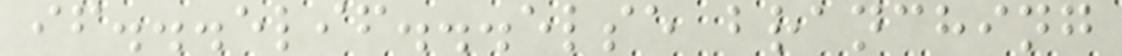if...elif...else branching
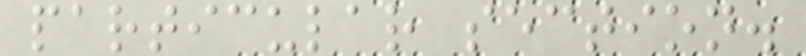particular section.
